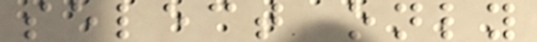select only
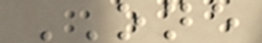ONE
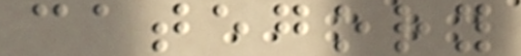category
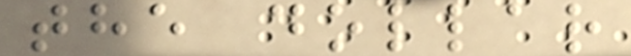the dollar
